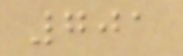701
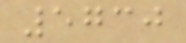5730
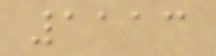1113
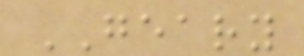GEARY
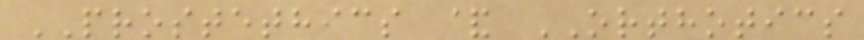PROSTETHICS & ORTHOTICS
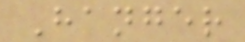Hanger
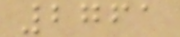2761
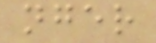nger
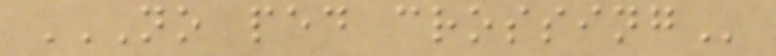NO PED CROSSING
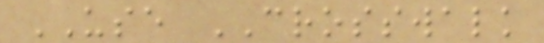USE CROSSWALK
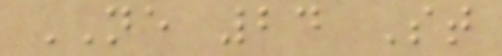NE 24 St
